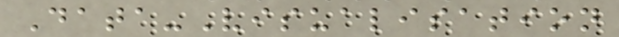Data-Visualisation
